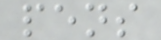pens
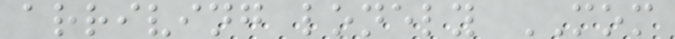arriving lonely MOM
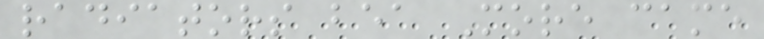radiators bea More came
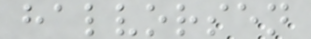halvorsen
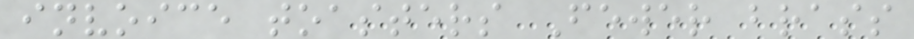invoice toasters Fewer brass
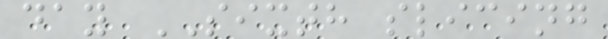day SIXTH slicing
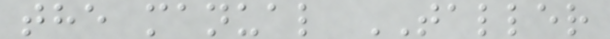the manual TALLER
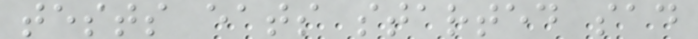tests eats started sad
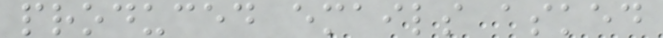produced emails asked
